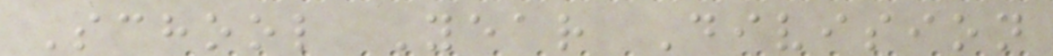School Year Division
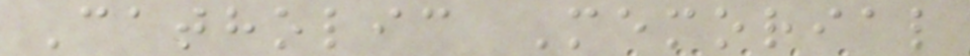Catholic Memorial
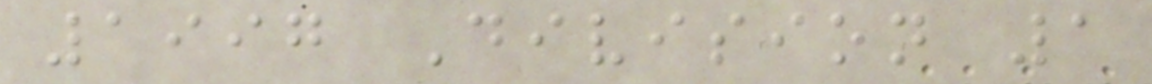1997 Division 1
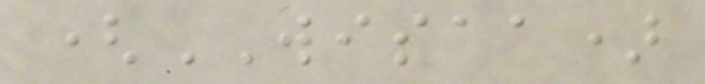(WISAA)
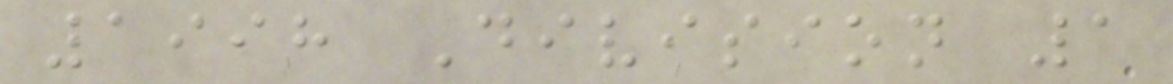1998 Division 1
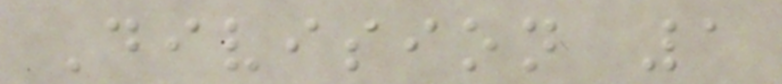Division 1
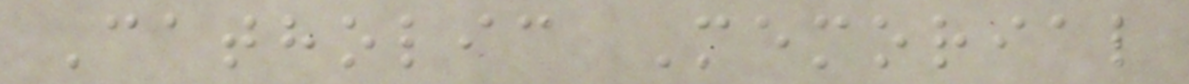Catholic Memorial
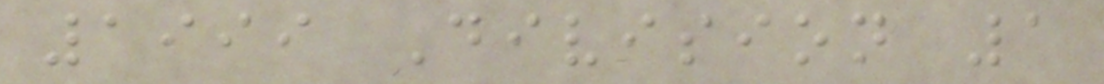1999 Division 1
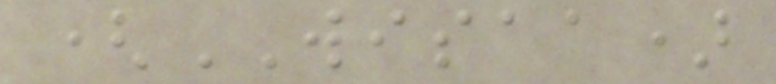(WISAA)
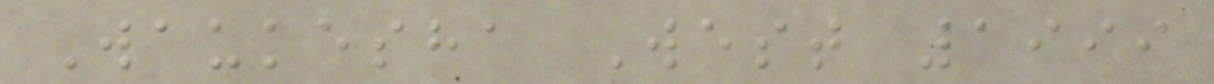Waukesha West 1999
